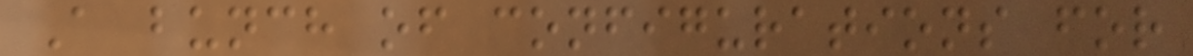A bunch of configurations for
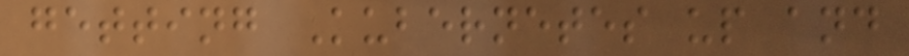getting Kubernetes up and
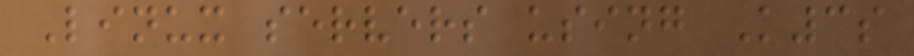Linux servers using K3s
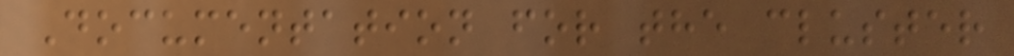Documentation for the cluster
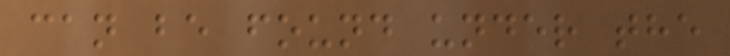can be found under the
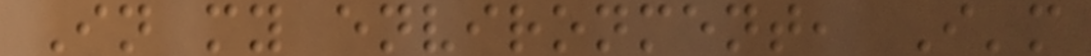In my environment, I'm
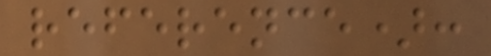reference):
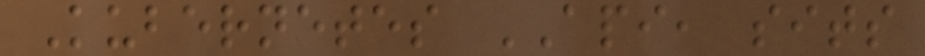Kubernetes API, sits
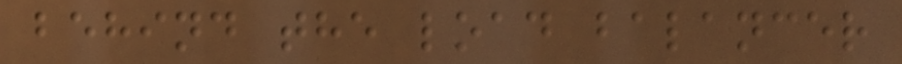behind the load balancer
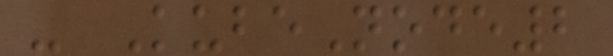- KubeNode2
